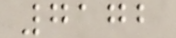7172
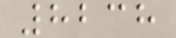8238
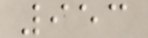953
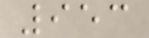953
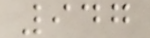947
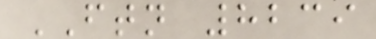FTN 8239
